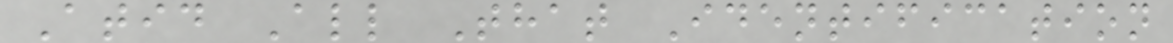Atid All That Identification
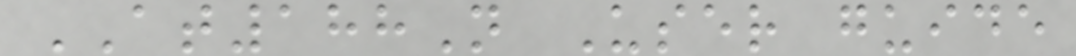AT188N User guide
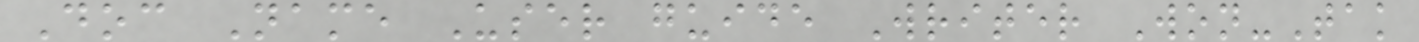Doc Name User guide Writer Won-Tak
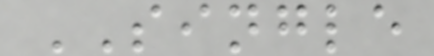SINGLE
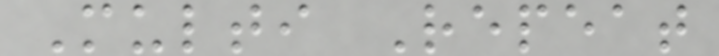Multi Repeat
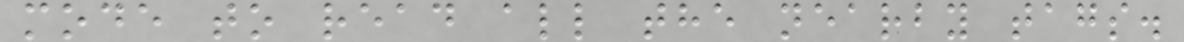mode to read all the nearby tags.
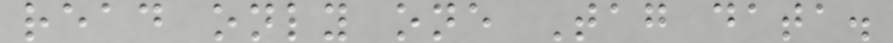read only one Tag data.
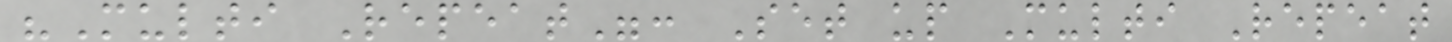"Multi Repeat": Set up Multi Repeat
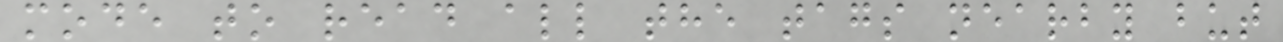mode to read all the tags nearby but
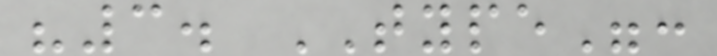"3. TYPE":
